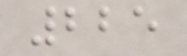225
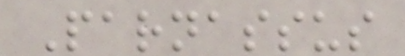Parnassus
